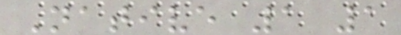Native 1 1
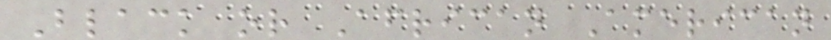Black or African American
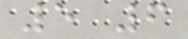5 6
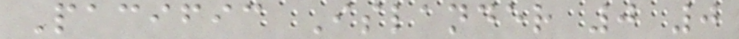Pacific Islander 0 0
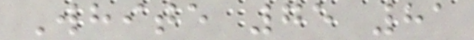White 75 81
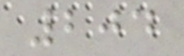204
